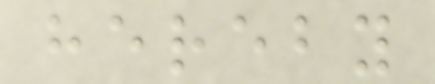hereby
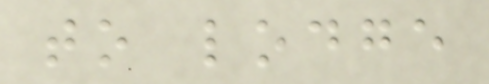to lodge
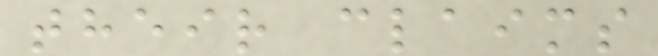their claims
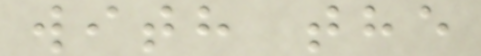with the
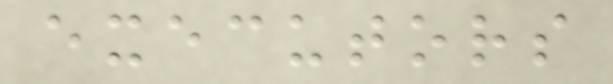executors
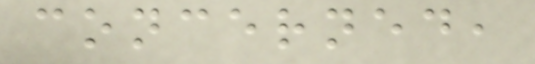concerned,
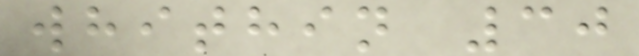whithin 30
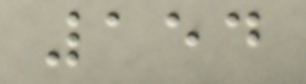154
